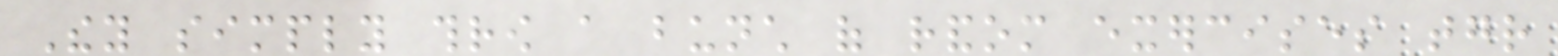They simply throw a bunch of random exercises together
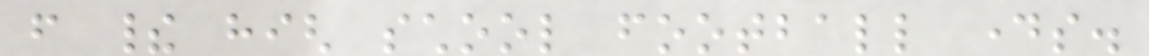from their high school football days.
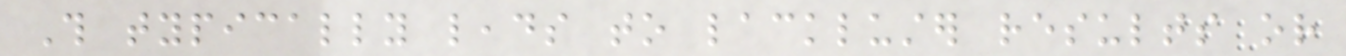This typically leads to lackluster results or
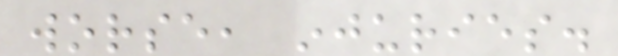worse, injuries.
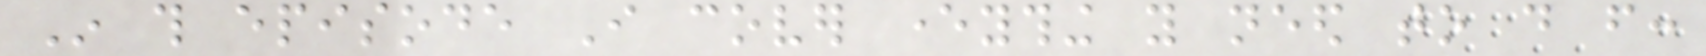In this episode I cover everything you need to do from:
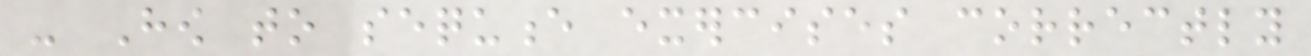- How to sequence exercises correctly
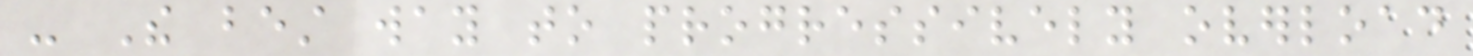- The best way to progressively overload
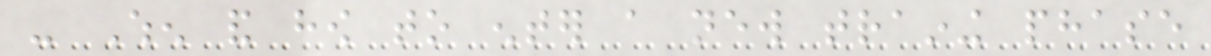- When and how to enter a new training phase
